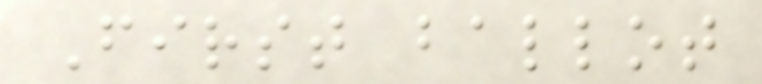First ballot
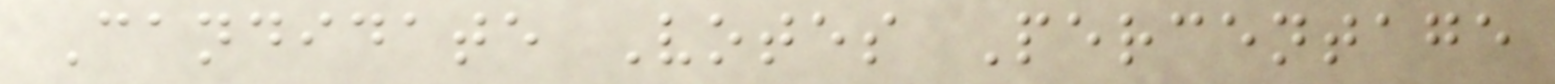Candidate Votes Percentage
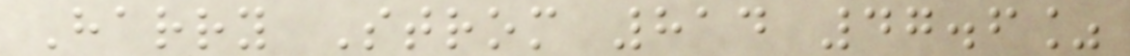Harry Strom 814 47.6%
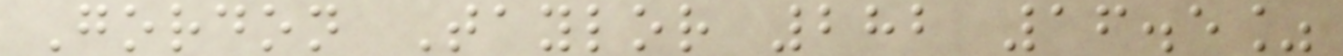Gordon Taylor 282 16.5%
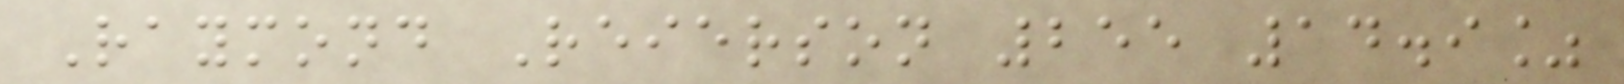Raymond Reierson 255 14.9%
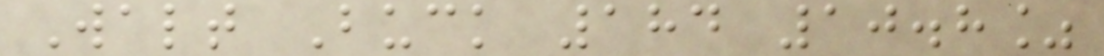Walt Buck 184 10.8%
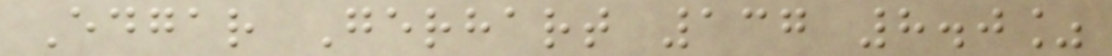Edgar Gerhart 137 8.0%
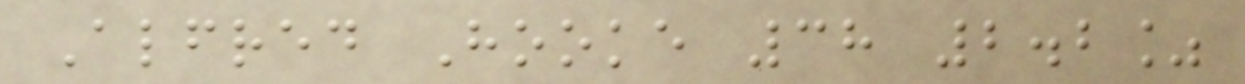Alfred Hooke 38 2.2%
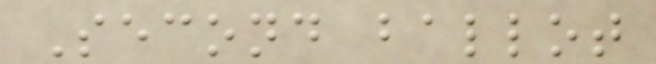Second ballot
